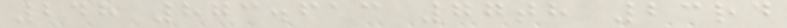248 873.613 77th 23rd
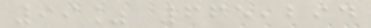99% 665,294
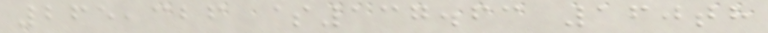265,326 $137.63 160th
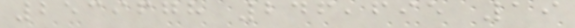2539678 246,695 19
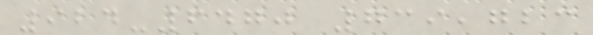924-6470 739,723
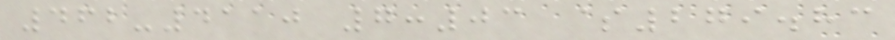462-4110 7:03 $279.83
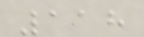118
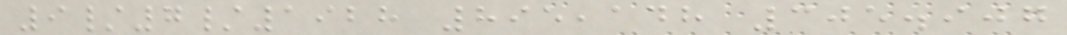9/7/1928 895,148 305.907
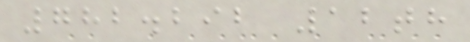782.292 12th
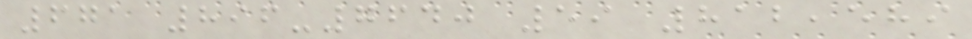671 896-7640 59 812,589
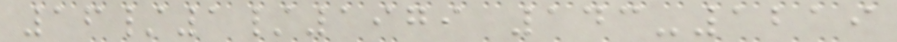16/1/1979 143-1219
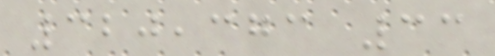320,373 33
